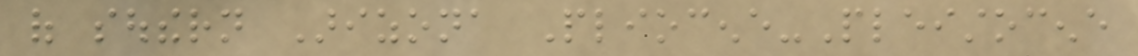of southern Arizona Pliocene-Pleistocene
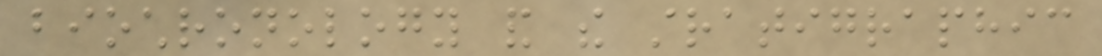biochronology and the stratigraphic
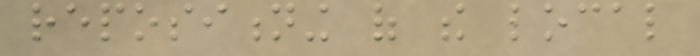repositioning of the local
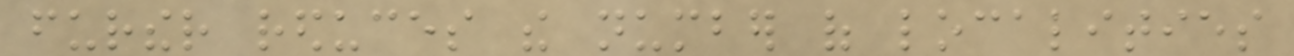further reduces the number of localities
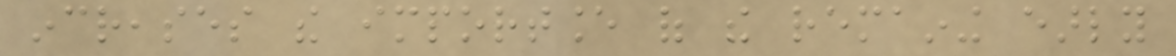increases the importance of the remaining early
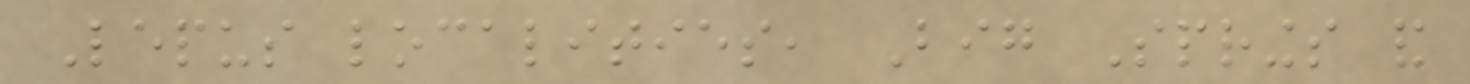Lepus localities, Big Springs and
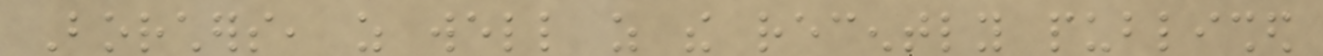Borchers, as well as the recently published
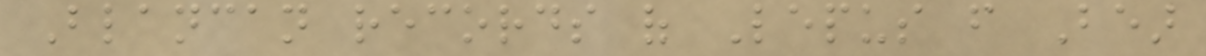Blancan records of Lepus from Bear
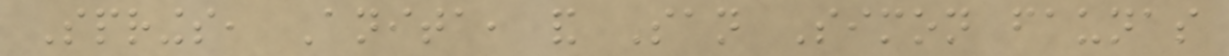Springs, Anita, and San Simon faunas
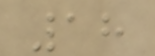18
